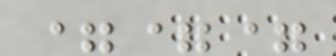===
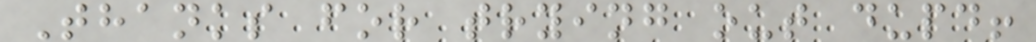Thanks for trying out dupd!
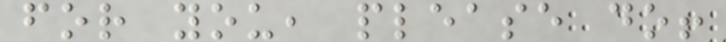for you, please do!
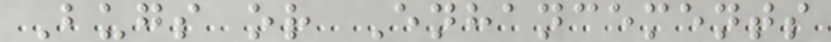Bugs or Enhancements
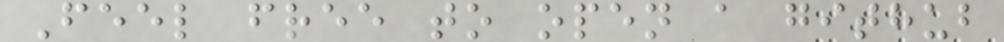Feel free to open a github
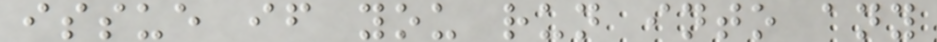issue if you run into any
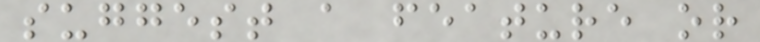suggest a feature or
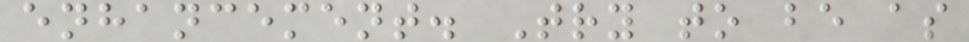enhancement. Try to be as
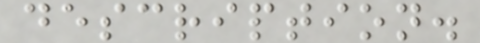description.
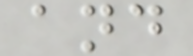and
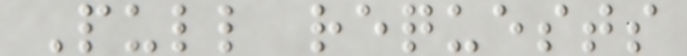Pull requests
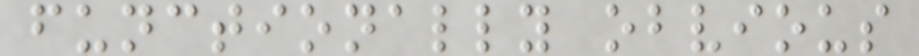functionally obvious
